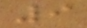9
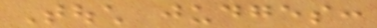Touch judges:
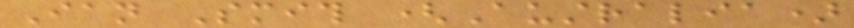Ian Smith (Australia)
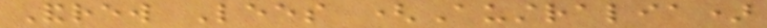Andrew Lees (Australia)
